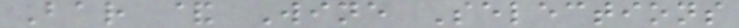Bar & Wine Selections
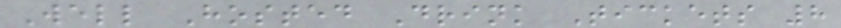Well Hosted Drink Tickets 8
